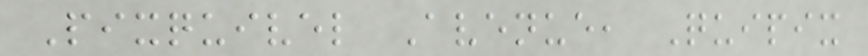Pixquivel Avenue, Quipix
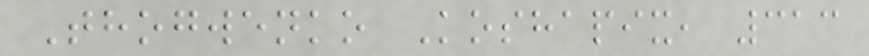Thogwenko Koshapix, 313
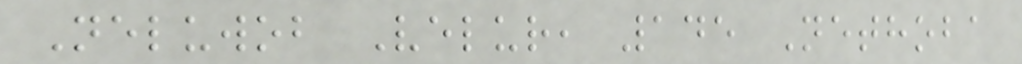Neluwob Velur, 145 Nethoba
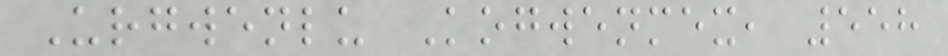Urgwenlu Kogwenmex, 558
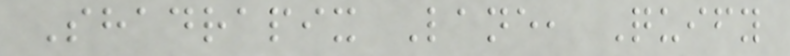Shadrapix Lane, Quify
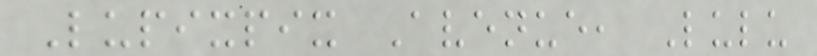Lupixpix Avenue, Lulu
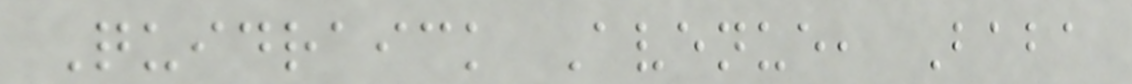Quidraick Avenue, Baba
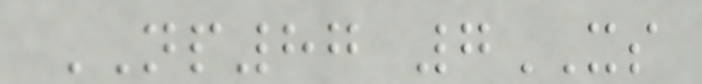NP87 7XS
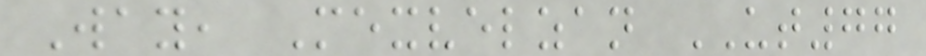Way, Mexvelzan UT77
